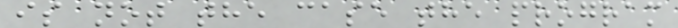is not the case the program
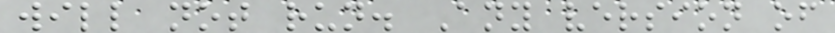will not run. Any version of
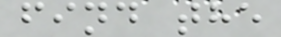find the
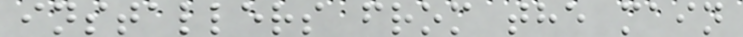installers from the main
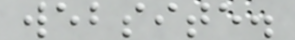website.
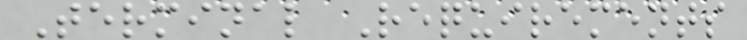Terminal Requirements
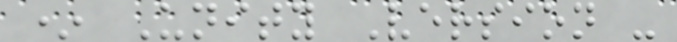* Unity Version -
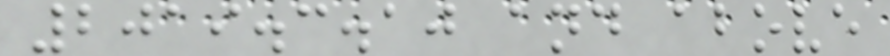2019.3.10 and above
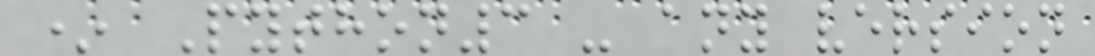* Python3 - any version
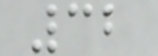32
